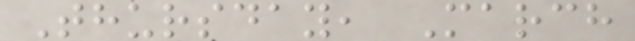Thursday, March
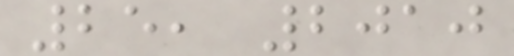25, 2010
